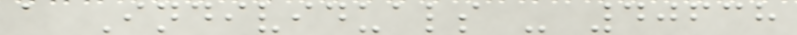a Individuals - 40638
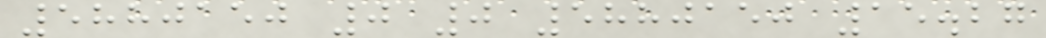5880150 0 0 5880150 15.27
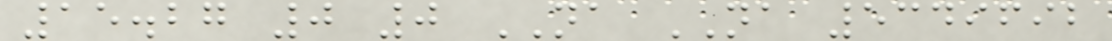15.27 0 0 NA NA 5349692
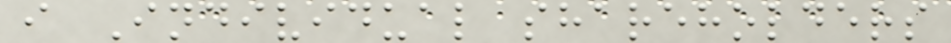i Individual shareholders
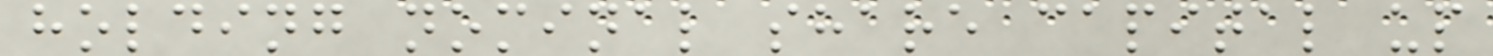holding nominal share capital up
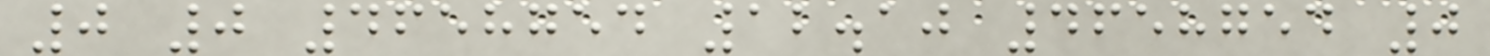0 0 4658754 12.10 4658754 0
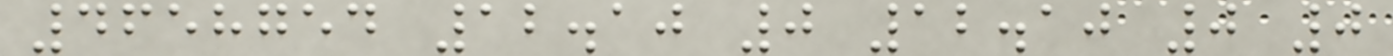4658754 12.10 0 12.10 0 0
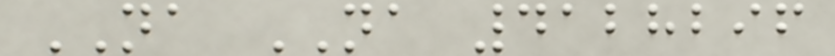NA NA 4128296
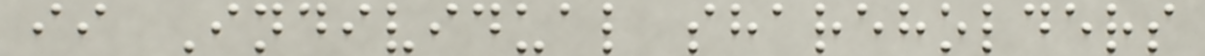ii Individual shareholders
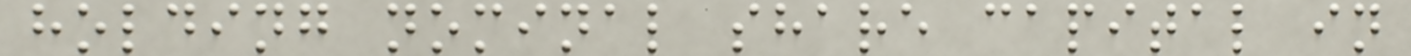holding nominal share capital in
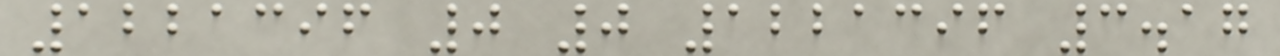1221396 0 0 1221396 3.17
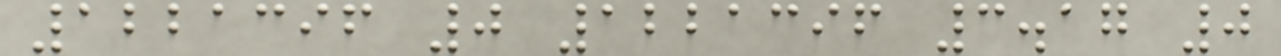1221396 0 1221396 3.17 0
